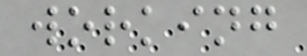working
